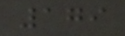179
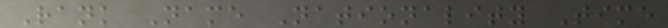Rank Name Nationality Time
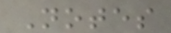Notes
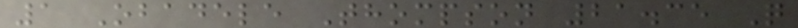1 Obadele Thompson 21.35 Q
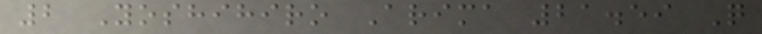2 Yoshihiro Arima 21.59 Q
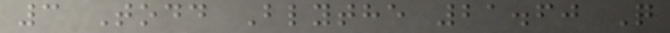3 Todd Blythe 21.60 Q
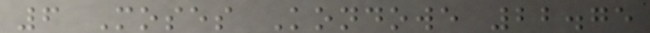6 Moses Kondowe 22.75
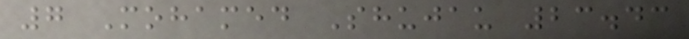7 Mohamed Shujau 23.43
